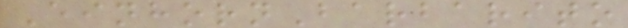EinhornBarbarito
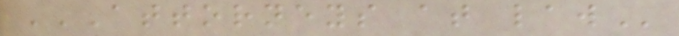ATTORNEYS AT LAW
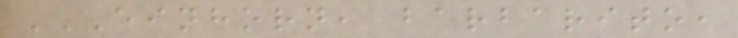EINHORN, BARBARITO,
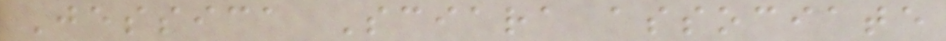Jessica Sciara associate
